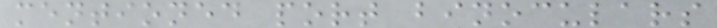mentioned port binoculars
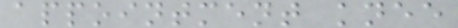appointment knee
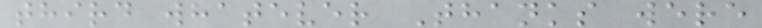third whatever Thanks were
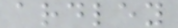ardley
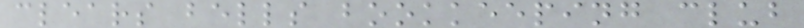clears bells bookkeeping club
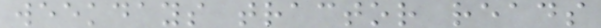weekdays tractor reads
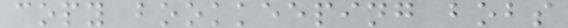copy bookkeeping bobs
